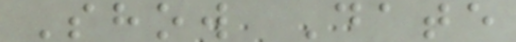Show Date
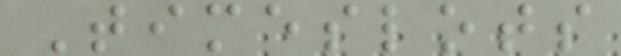Timeslots
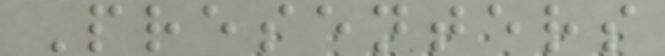Presenters
